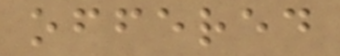offered
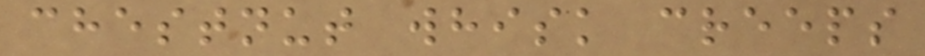chestnut whisk creeps
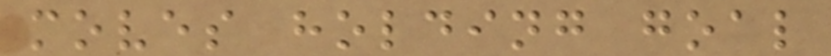moves holding goal
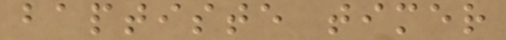baptiste timer
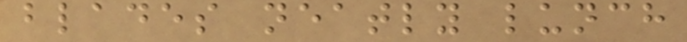blades neatly lunch
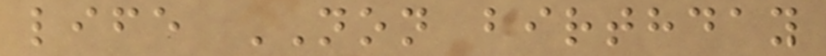life NON birthday
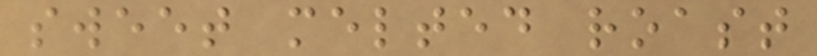sweet melted roast
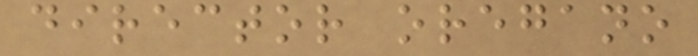director oregano
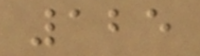125
